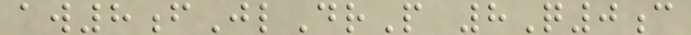aw8fJlDrP 8Q0c
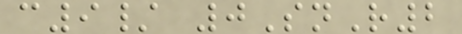c9/ 0SnR2
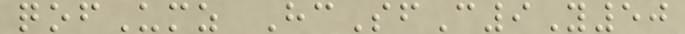qofUmz HcSfC9Y50
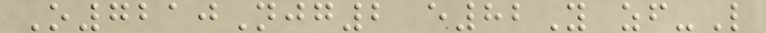O7210Njg2 e82Y zf-L
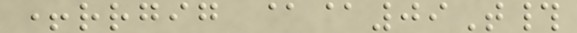+rrgig @@09T#
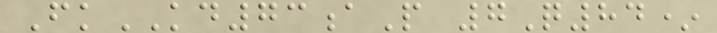FkKD73aP 7Q84*
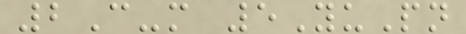2C-m 5YuPn
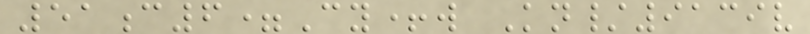51c6=Cy+w Kn/9139v
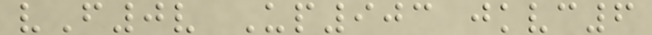vF0v Up903 jkvc6
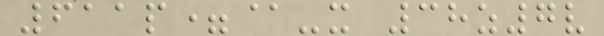611p=@-x 38z7v
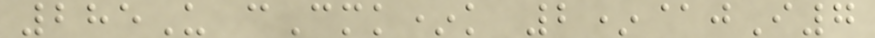285U cCmk*k 2*@jI7
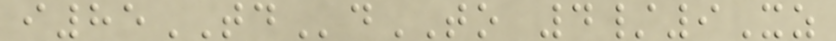i85TDdTO 4/9Xz
